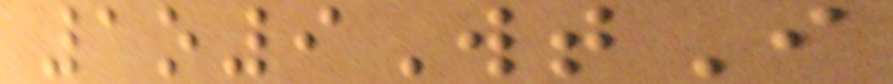1o9WtI
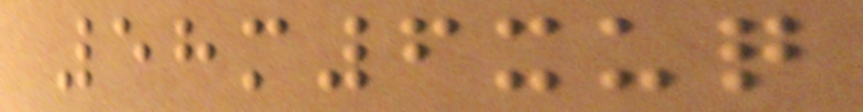58m6xuq
